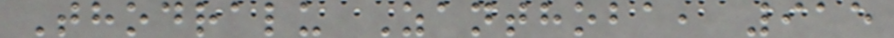Thodralu Zanthoba, 915
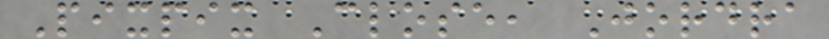Pixpix Close, Jordra
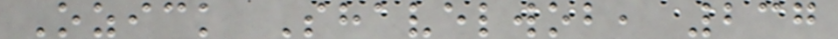Ozick Shavelwob, 237
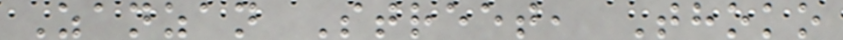Zanzan Street, Thoko
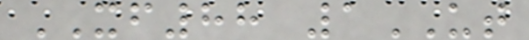XF88 1UT
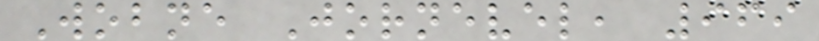Wobne Jornevel, 969
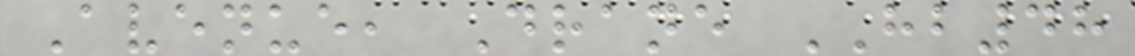Avenue, Drane HB48
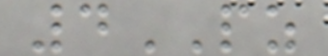4PZ
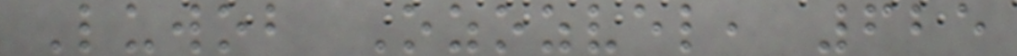Luwob Ozozvel, 625
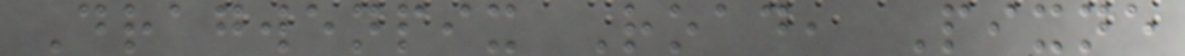Dragwenpix Road, Pixne
